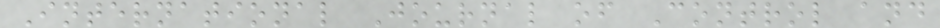International Journal of Control and
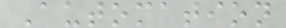Automation
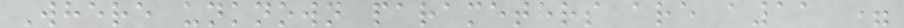Where unknown parameters are a11 =
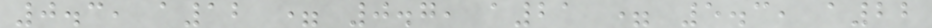0.3, a12 = 0.7, a21 = 5.3, a22
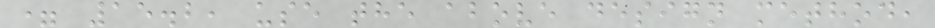= 15.2, use the above design method,
